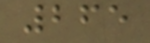265
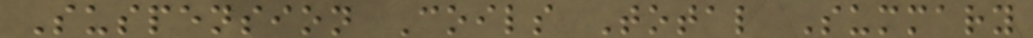Suspension Coils Total Summary
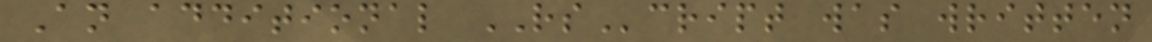An additional RScript was written
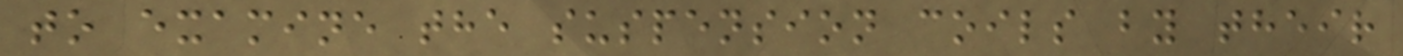to examine the suspension coils by their
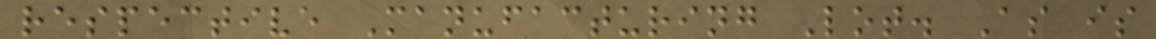respective Manufacturing Lot. As is
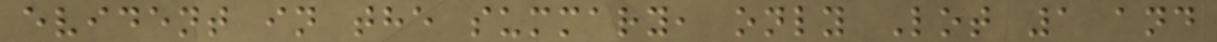evident in the summary, only Lot 1 and
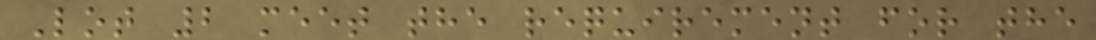Lot 2 meet the requirement for the
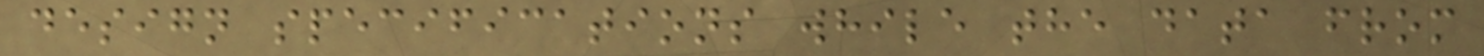design specifications while the data from
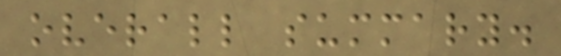overall summary.
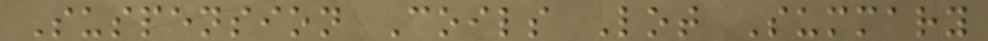Suspension Coils Lot Summary
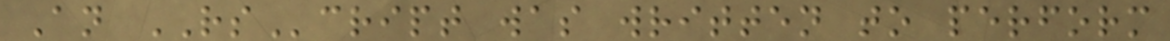An RScript was written to perform
